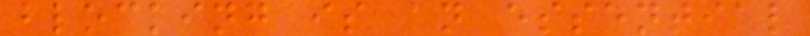blocking is an essential
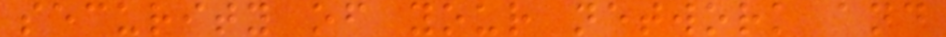security of your network and
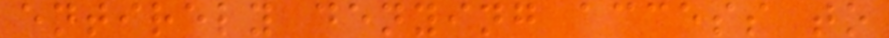entirely denying access to
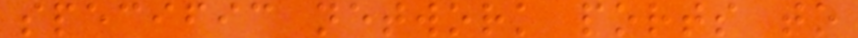specific network ports to
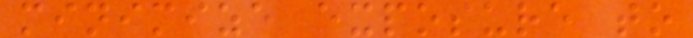minimize exposure to
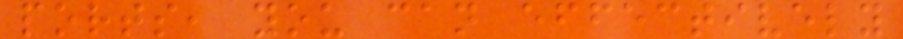ports, you can effectively
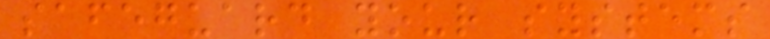safeguard your systems
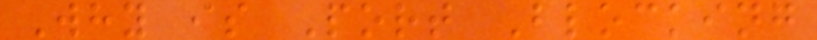Why is Port Blocking
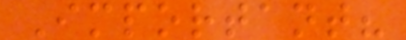Important?
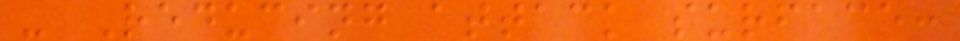- Reducing attack surface:
